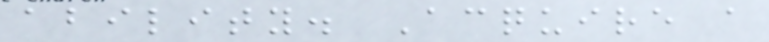ability. Acquire a
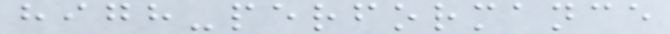high-performance
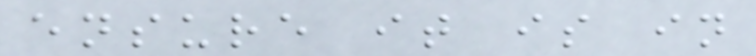ensure it is in
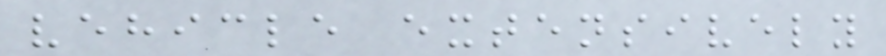vehicle extensively
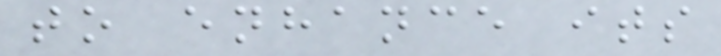to enhance its
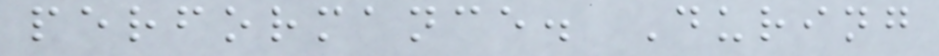performance. During
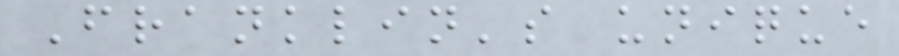Franklin's unique
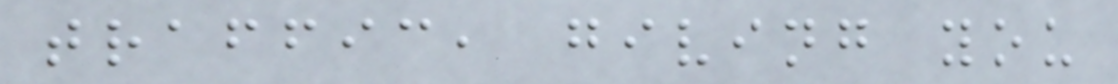traffic, giving you
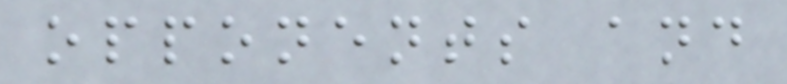opponents and
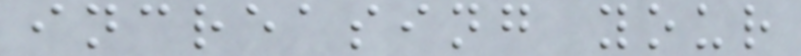increasing your
